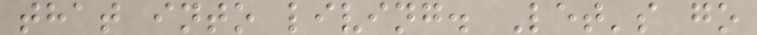that into living. Let's go
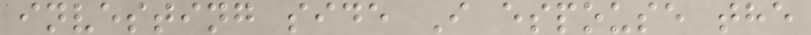investing side I espouse the
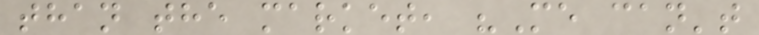than the market, "Me can't
